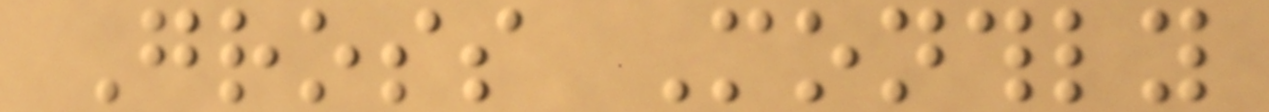Gross Monthly
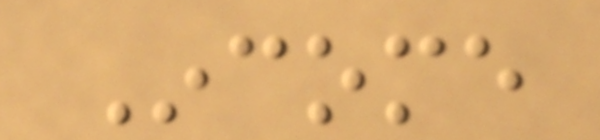Income
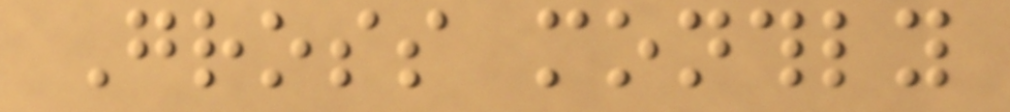Gross monthly
